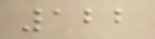122
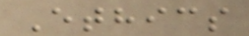Ethics
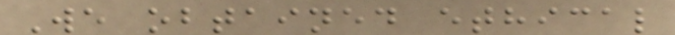We obtained ethical
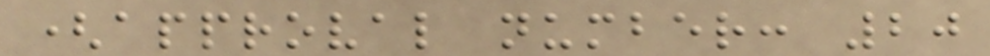(approval number: 20
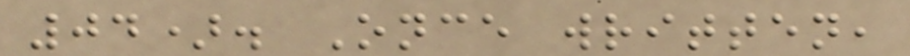04). Once written,
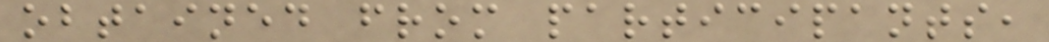obtained from participants,
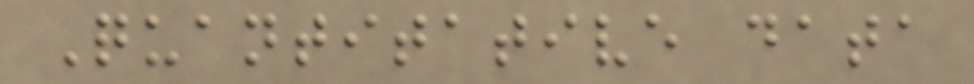Quantitative data
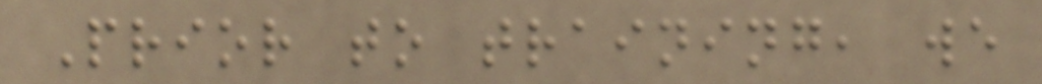Prior to training, we
